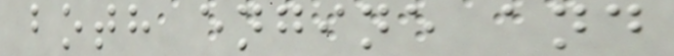both engine and
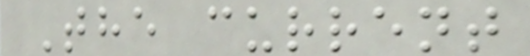The current
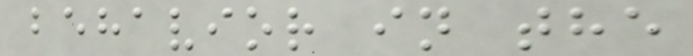behavior in the
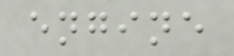engine
